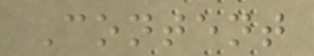Content
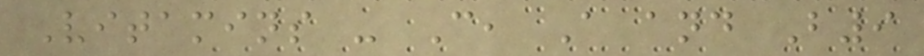Vitamins - C, A and B9
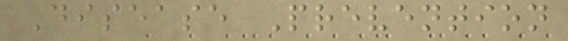Disease Prevention
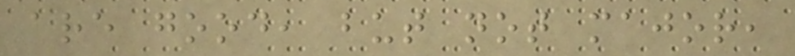are good, but not major,
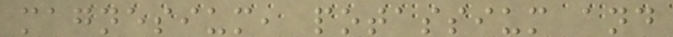magnesium, potassium and
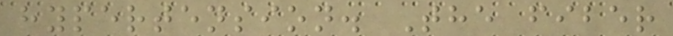hypertension. The fiber
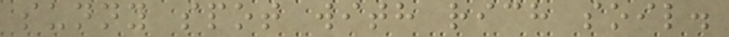sunny spot with rich soil.
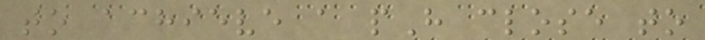to achieve a pH close to
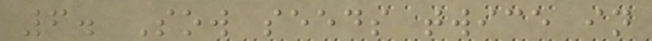6. Sow seeds twice in
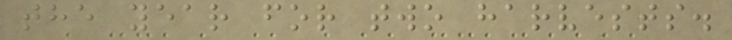the year for two harvests.
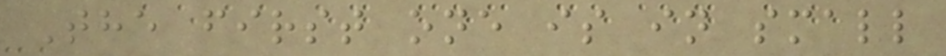The first one is in small
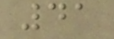41
